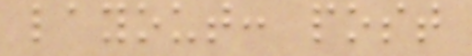layout: post
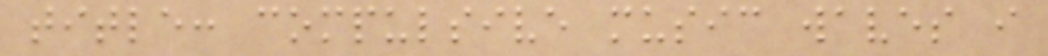title: compulsive music waves i
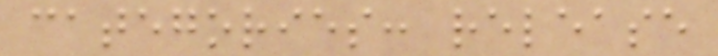categories: release
